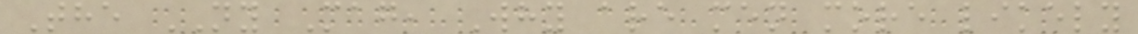The NY Mag, Why are men more likely
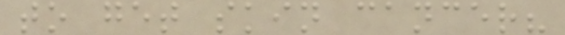to get skin cancer?
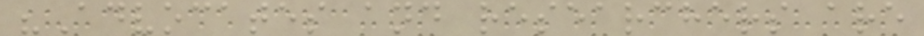"Advocates and researchers are
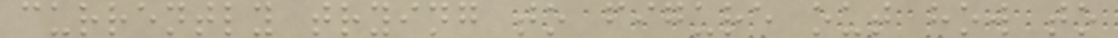currently trying to figure out how to
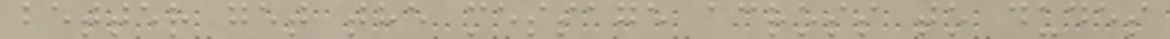better get the message across to dudes
